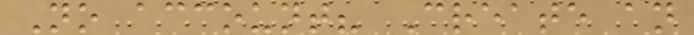No account? Create an
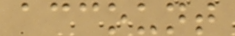account
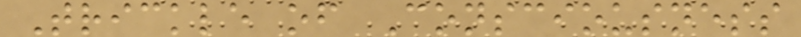Trickle of Consciousness
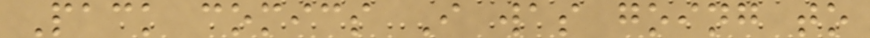Pack comics I was going to
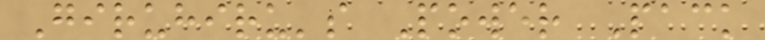Giruhiru's Power Pack
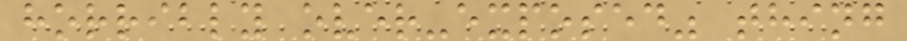horribly over-exposed" thing
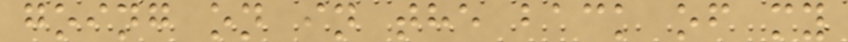going on in the back of my
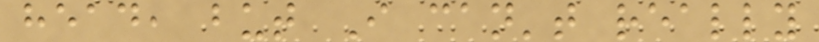head, but I can't really
